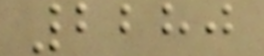2280
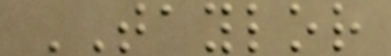TAYLOR
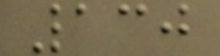130
